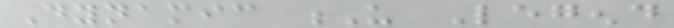Dynamic U Legend
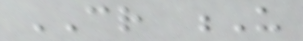CR U
